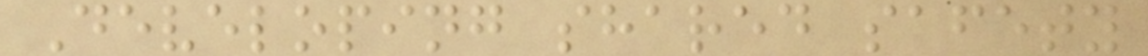Developing shared safety
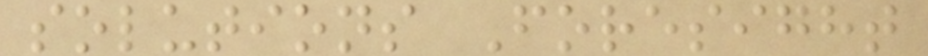solutions Foresight
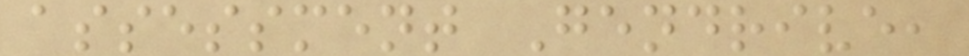assessment Gendrive,
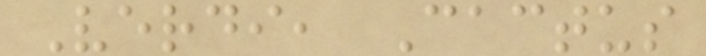Verdi, Cactus
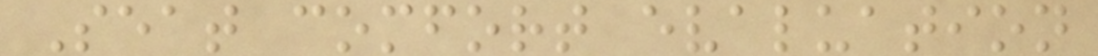Seat comfort evaluation
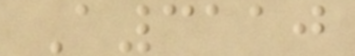A3110
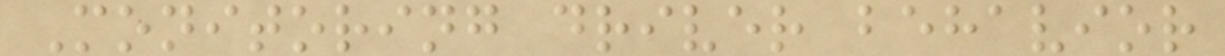Monitoring driver behavior
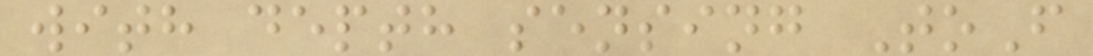with depth sensing ToF
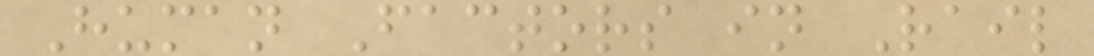Human Factors in Rail
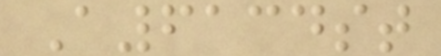A6134st
